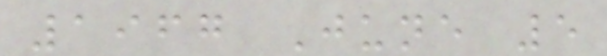1967 June 5
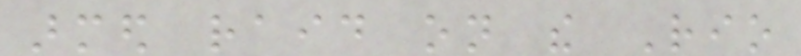armed raid on the Rio
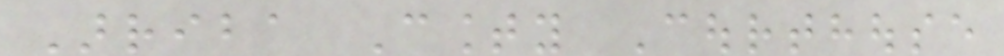Arriba County Courthouse
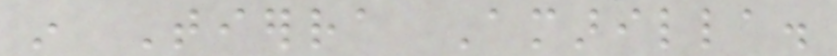in Tierra Amarilla.
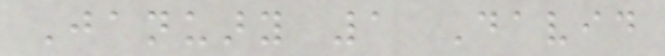January 1 David
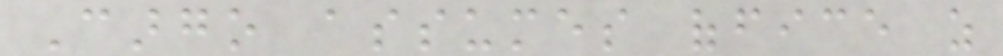Cargo assumes office as
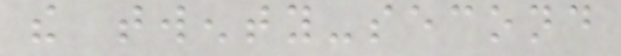the twenty-second
